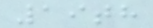19th
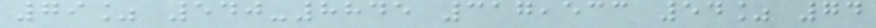79% 540-8845 317,533 54% 74
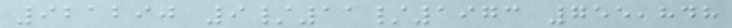921290 9/11/1973 755,848
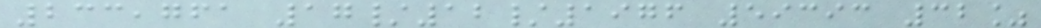233,761 17/12/1976 59393 32%
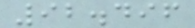92.496
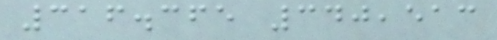316.365 340,513
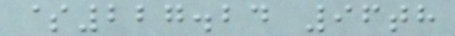$227.24 96th
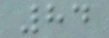84
